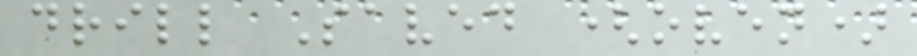drill Saved (oven)
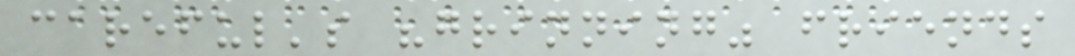careful's "grinning" friends
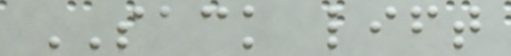SACK lift
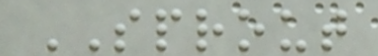SPROUT
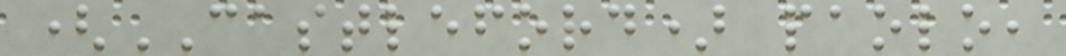(CASTLEFORD) paolo,
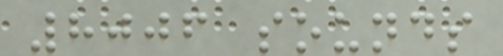8006 sounds
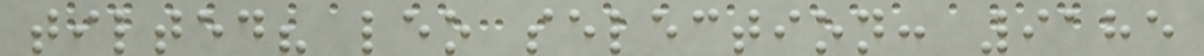tilted? leo selection: 9185
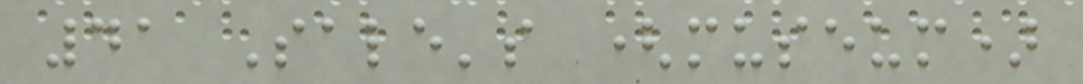41 Sale's (museum)
